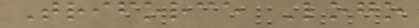Triforce Logo
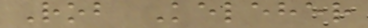Rob Keleher
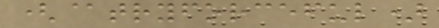(@tryforceful)
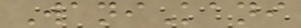WaniKani
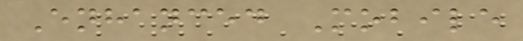Enhanced Mobile
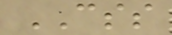CSS
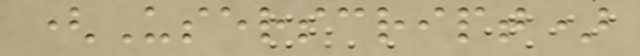(Userscript)
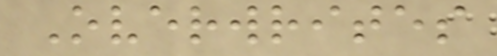Overwrites
